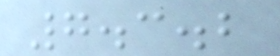7.3.2
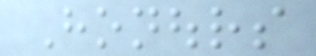Honours
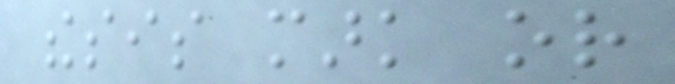thesis mark or
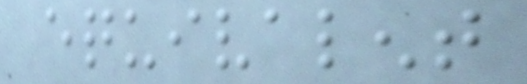equivalent
